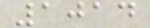1014
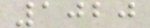1020
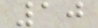10
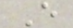E
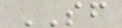SF
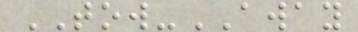TOW-AWAY
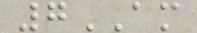7AM
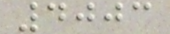4003
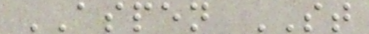ASPEN ST
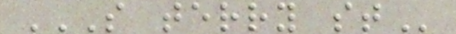S TERRY ST
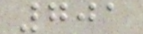701
